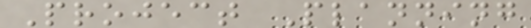Project Planning
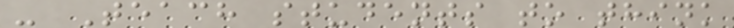- Teach students to think
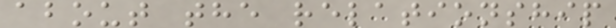about the relationship
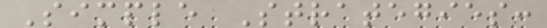Simple Strategies:
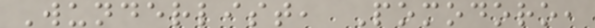Wunderlist, Pomodoro,
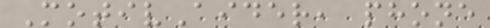MotivAider, phone
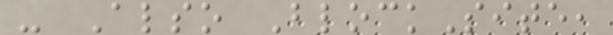- Also BlockSite,
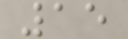15
